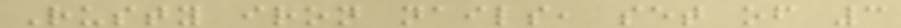Rusty iron nails, set of 3
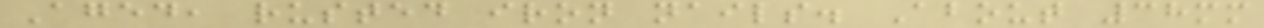Aged, rusted iron nails. About 38mm
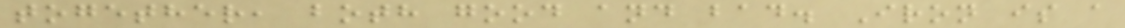together, both good and bad. Iron is a
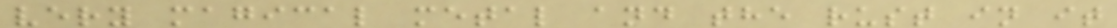very magical metal and the rust in it
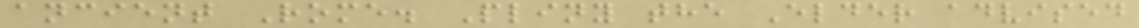ancient Rome. Pliny the Elder advised
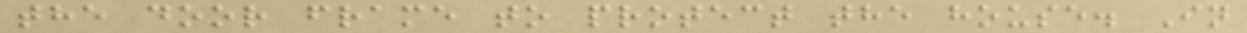the door frame to protect the house. In
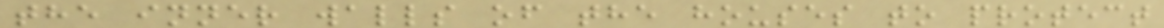the inner walls of the houses to protect
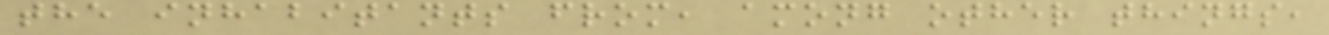the inhabitants from, among other things,
